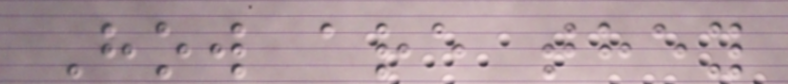How are they
